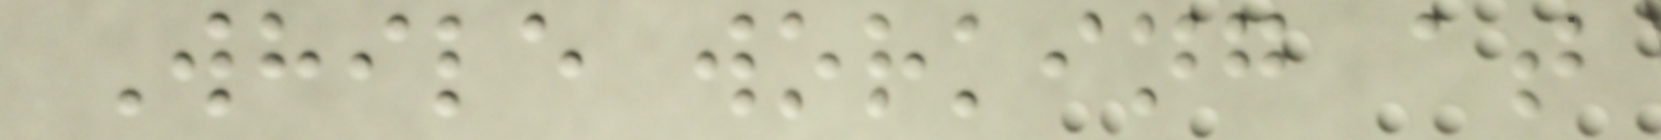While working at
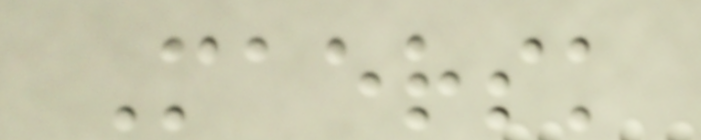Maersk
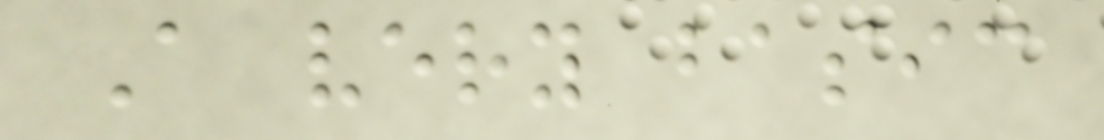A very basic
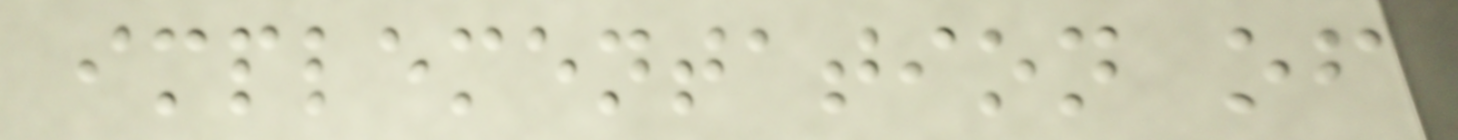implementation of
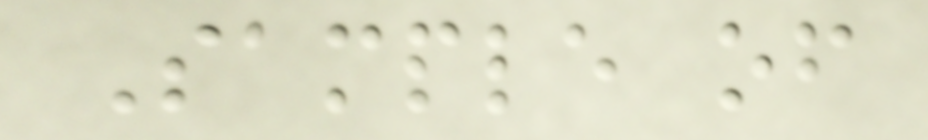Sample of
